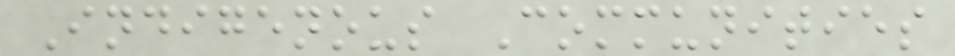Indigenous Communities
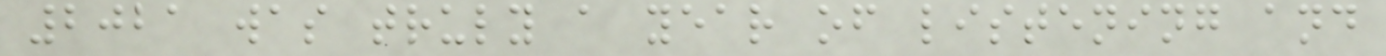2021 was truly a year of listening and
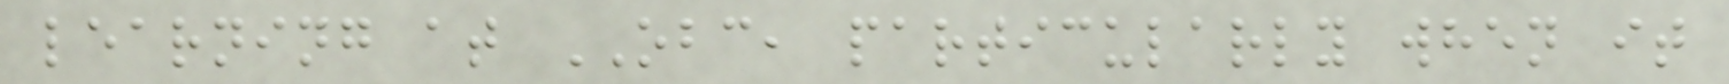learning at OBC, particularly when it
